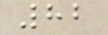82
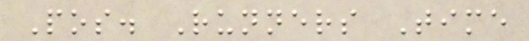Pos. Runners Time
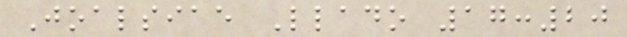Joalsiae Llado 17:20
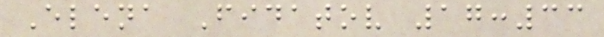Elena Fidatov 17:33
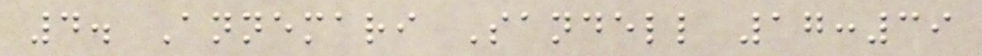4. Annemari Sandell 17:39
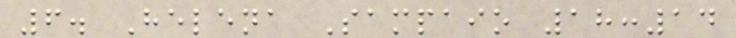6. Helena Sampaio 18:14
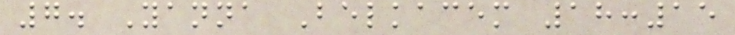7. Yanna Belkacem 18:15
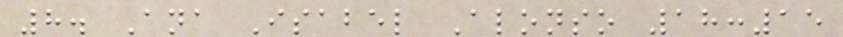8. Ana Isabel Alonso 18:15
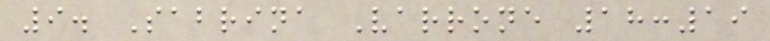9. Sabrina Varrone 18:19
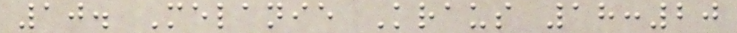10. Melanie Kraus 18:20
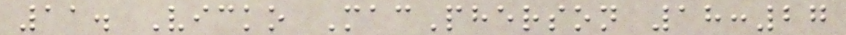11. Vicko MacPherson 18:27
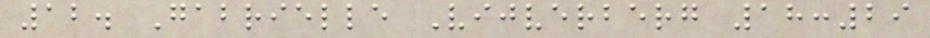12. Gabrielle Vijverberg 18:29
